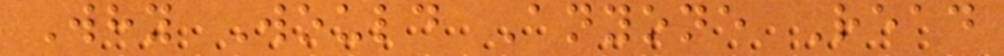Why Would Anyone Read
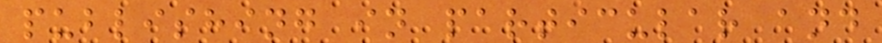publishing in particular and
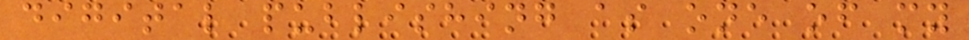digital publishing as one of my
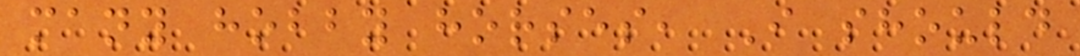many hobby horses, I should
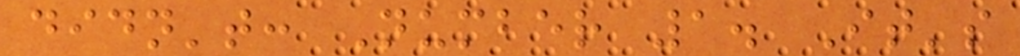didn't: Number 1. It's
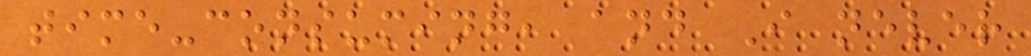time-consuming, and I never
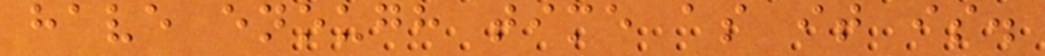have enough time as it is.
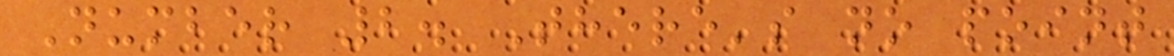Number 2. There's no point
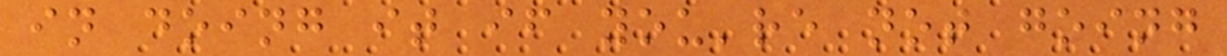in doing it if you're not going
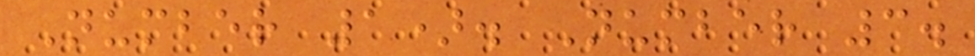Number 1). Number 3.
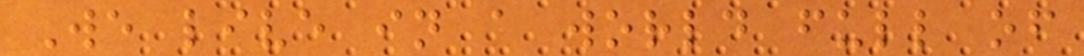We live in a world full of
